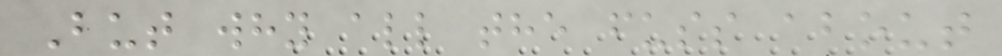But why all the fuss about
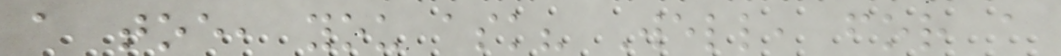a toe, you ask? Well, for a
